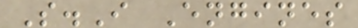S.I Engines
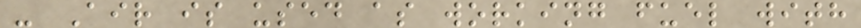- Air is used as working fuel with
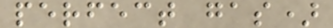perfect gas)
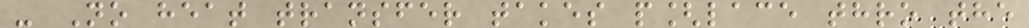- No heat transfer takes p[lace thro the
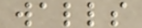walls
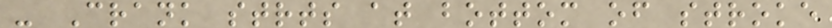- Crank strts at bottom of stroke
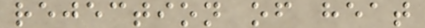rejection of heat
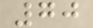70
